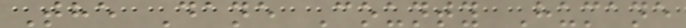The Dane County Humane
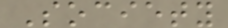Society
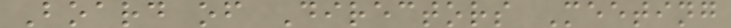Board of Directors Meeting
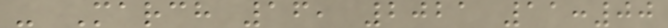- March 16, 2021 11:00
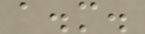a.m.
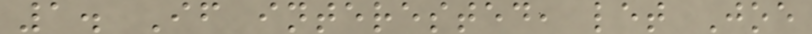1. If interested, let Joe
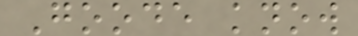Goode know
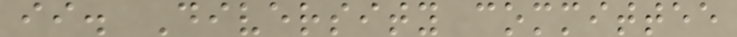ii. Diversity committee
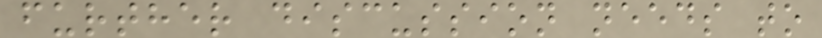further discussion needs to
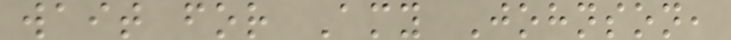wait for Amy Johnson,
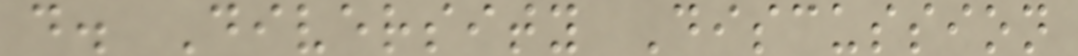d. Diversity Discussion
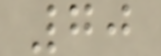70
